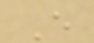E
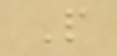P
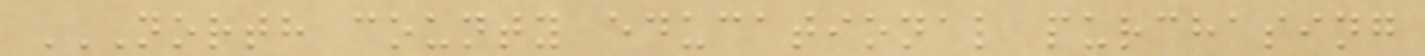NORTH COUNTY EDUCATIONAL PURCHASING
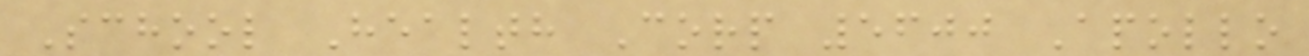School Health Corp 5600 Apollo
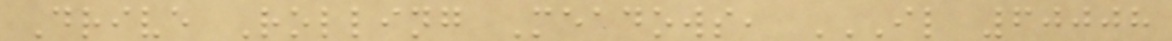Drive Rolling Meadows, IL 60008
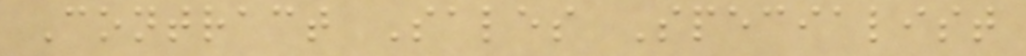Contract Sales Specialist
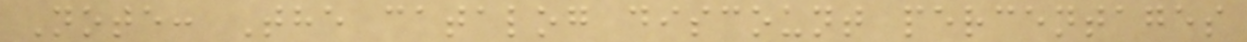Note: The catalog discount percentages
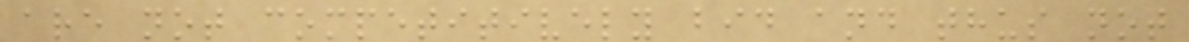are not competitively bid and thus not
